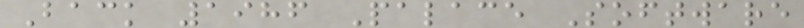Back 1986 Palace Software
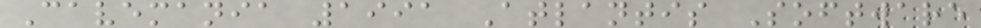Cavemania 1991 Atlantis Software
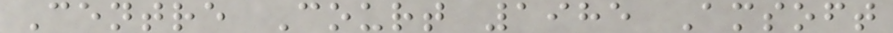Centre Court 1985 Amsoft
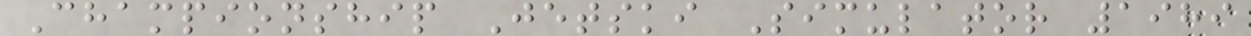Championship Jetski Simulator 1989
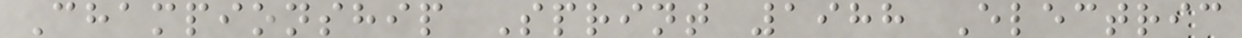Championship Sprint 1988 Electric
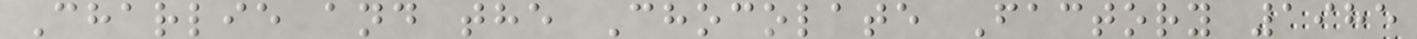Charlie and the Chocolate Factory 1985
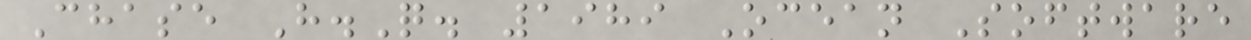Chase H.Q. 1989 Ocean Software
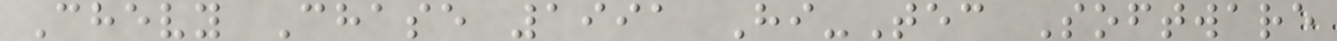Chevy Chase 1991 Hi-Tec Software
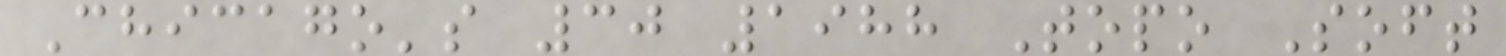Chicago's 30 1988 Topo Soft
